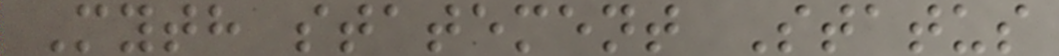Myth statement Status
